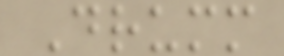Drumm
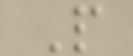P
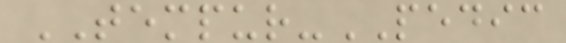TEMPUR-PEDIC
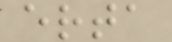erta
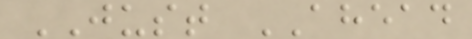JUST AHEAD
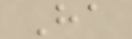Ha
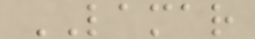LAMAR
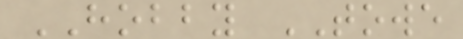HOBBY TOWE
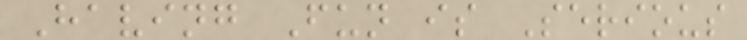Having Fun is Serious
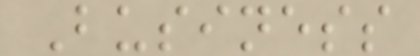Business
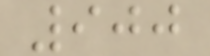900
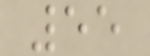55
